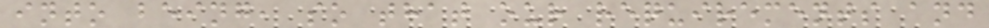into being, so that our requirements and
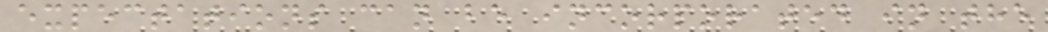expectations can be incorporated in the
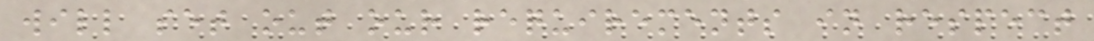will set out our requirements in respect
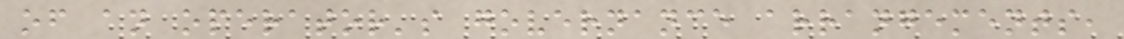of an operator's governance arrangements,
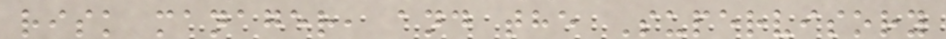risk manager, and the Supervisory
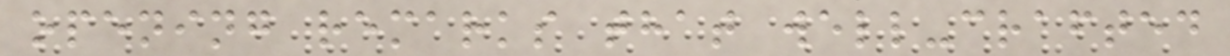opening remarks that well-crafted
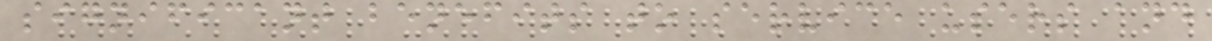significant benefits to service users and
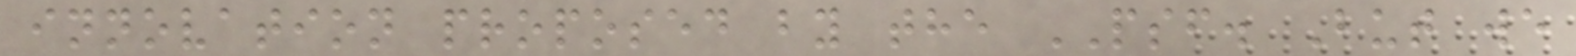innovation proposed by the PSF. But we
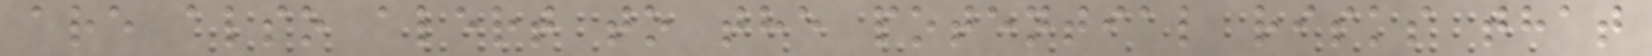are also alert to the potential risks that
